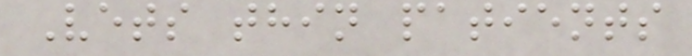Vets thin patients
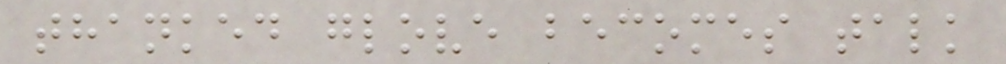thanked glove becomes talk
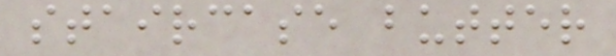staircase butter
